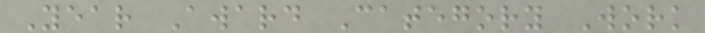Year Award Category Work
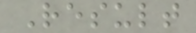Result
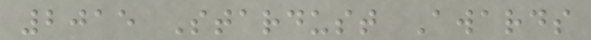2015 Stardust Awards
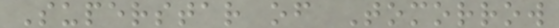Superstar of Tomorrow
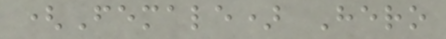(Female) Hero
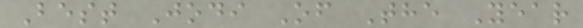Best Jodi Of The Year
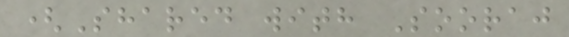(Shared with Sooraj
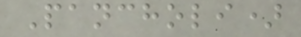Pancholi)
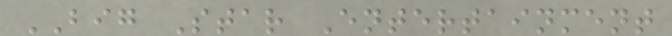BIG Star Entertainment
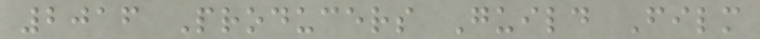2016 Producers Guild Film
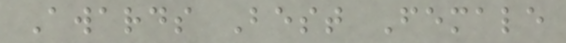Awards Best Female
